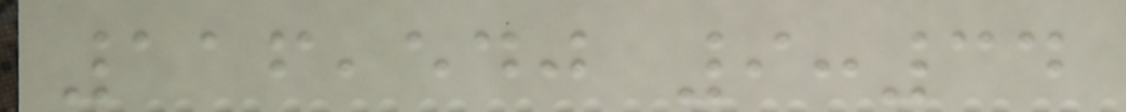116,540 9:34
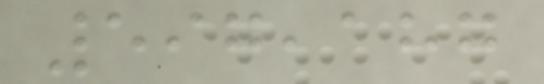597,187
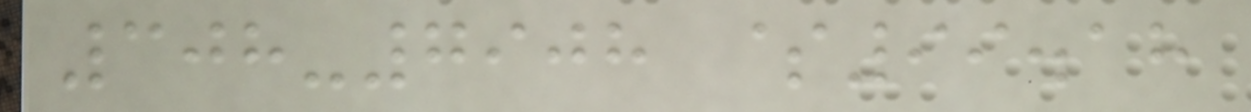308-7908 $99.18
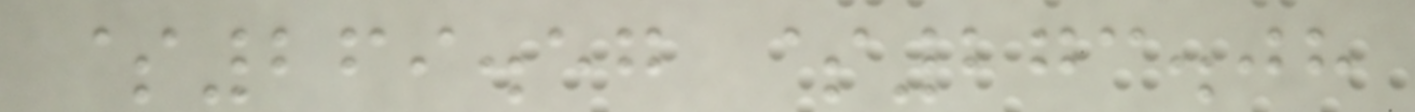$269.57 $273.08
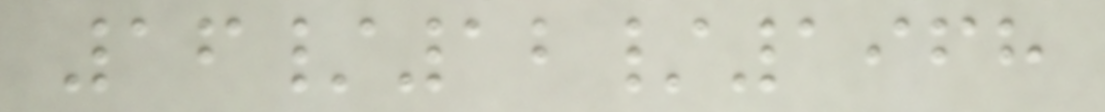16/12/1968
